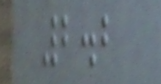2.2
